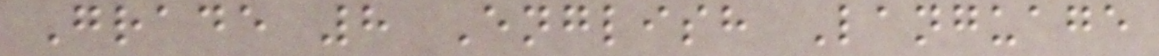Grade 8 English Language
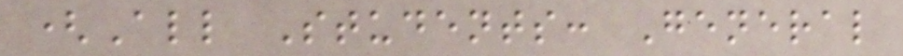(All Students: General
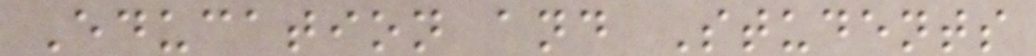Education and Students
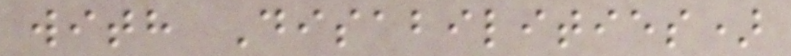with Disabilities)
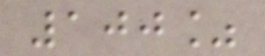100%
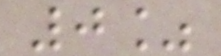0%
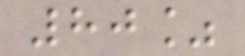80%
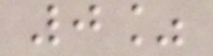0%
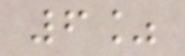6%
